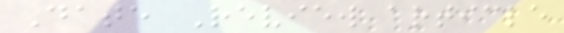Date Review article
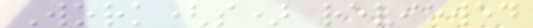Work(s) reviewed
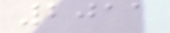2011
